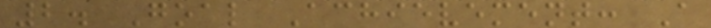2. Goal Achievement: A
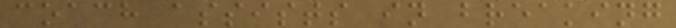coach assists in breaking
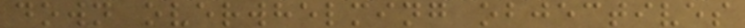down overwhelming objectives
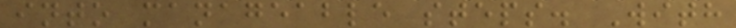into manageable steps. With
